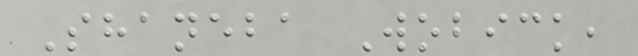Shaneba Wobick,
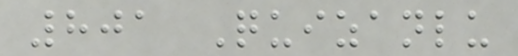801 Quizanlu
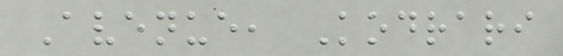Avenue, Kodrari
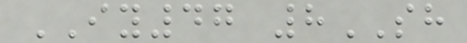IY47 8SH
